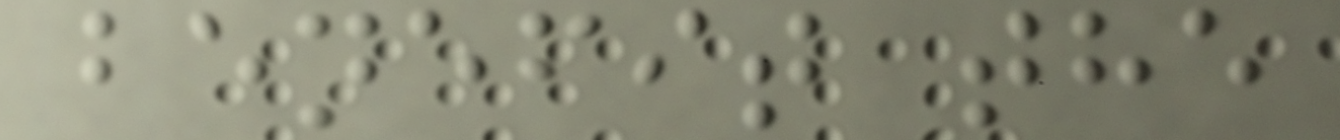benefit the
